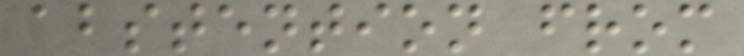abstention from
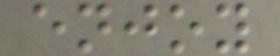enjoy
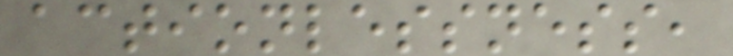actionlessness,
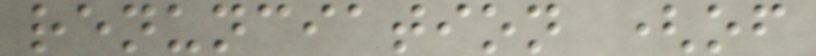renunciation (of
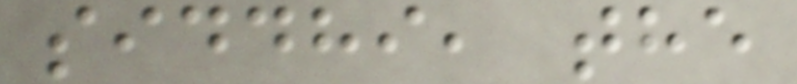siddhi, the
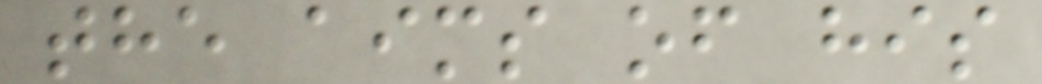the aims of his
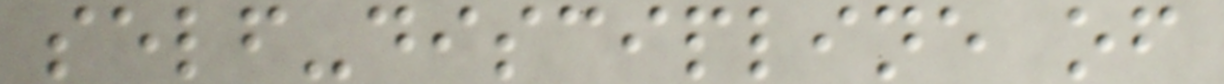self-discipline of
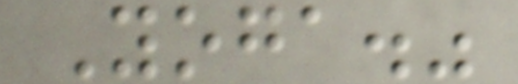Yoga."
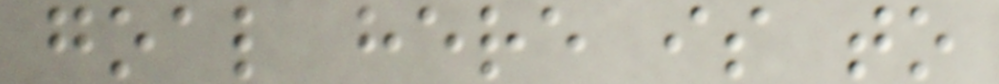goal here is to
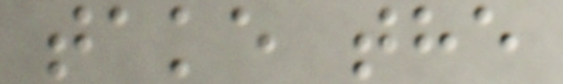take the
